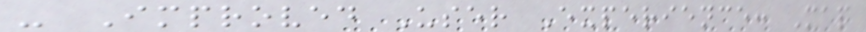- Improved User Experience: Map
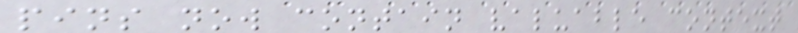pins now contain valuable context
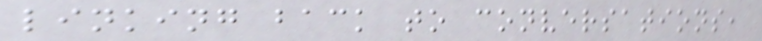linking back to conversations,
